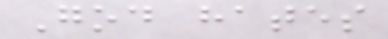God hates
